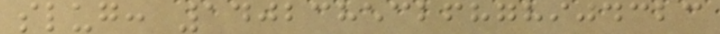slug: 1402385326878904323
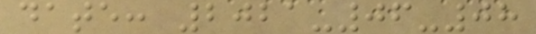date: 2021-06-08
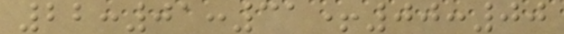22:01:31+00:00
